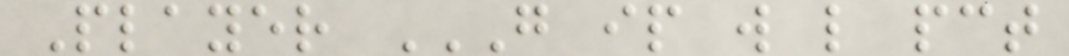Player G IP W L PCT
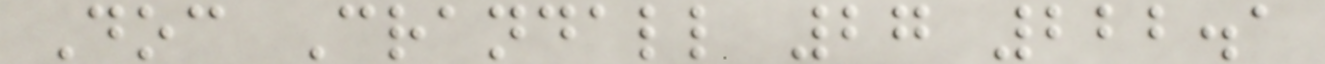Doc Crandall 27 222.1
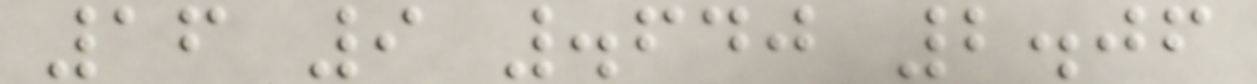16 9 .640 2.06
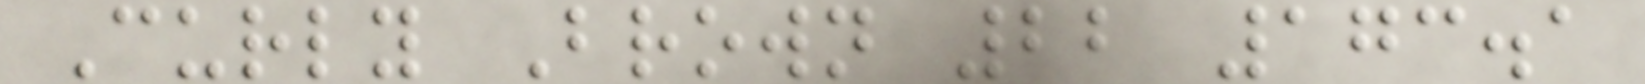Curly Brown 22 173.1
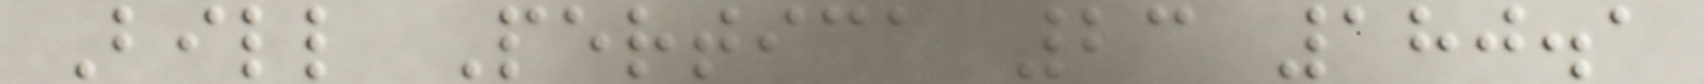Bill Pertica 23 180.1
